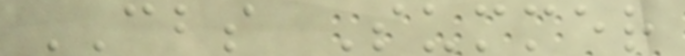CBS Summer
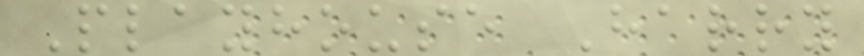Playhouse Harry
